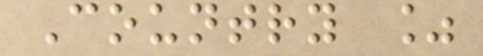Country %
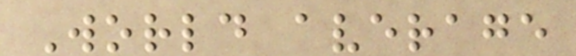World average
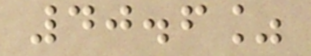40.6%
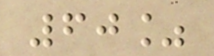60%
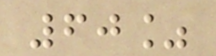60%
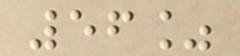56%
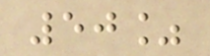50%
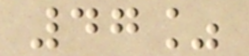47%
